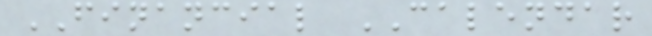FINANCIAL CALENDAR
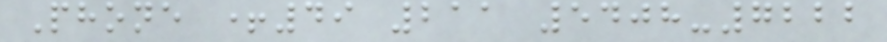Phone +49 211 5408-7222
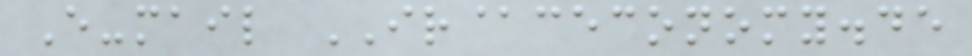E-mail IR@ceconomy.de
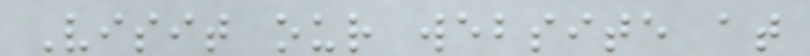Visit our website at
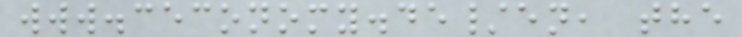www.ceconomy.de/en, the
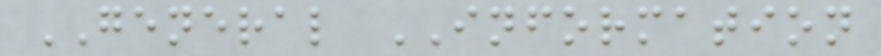GENERAL INFORMATION
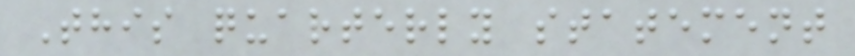This quarterly statement
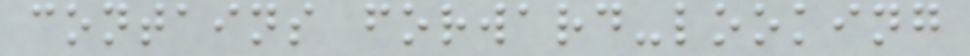contains forward-looking
